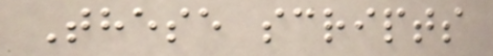These scripts
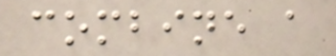combine a
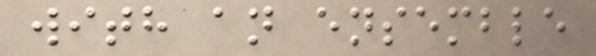with an ensemble
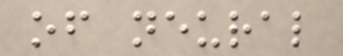of neural
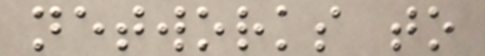networks to
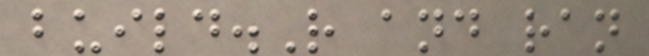build.R and ran
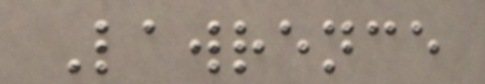Lawrence
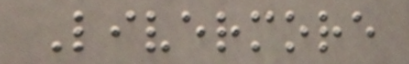Livermore
